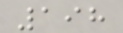198
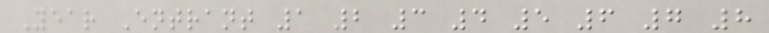Year Entrant 1 2 3 4 5 6 7 8
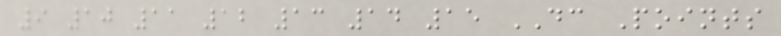9 10 11 12 13 14 15 DC Points
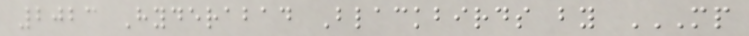2023 Hyderabad Blackbirds by MP
